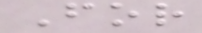For
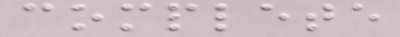complete
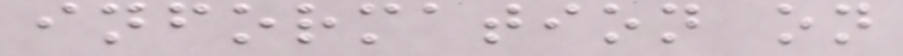information on
